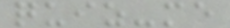quiz-me
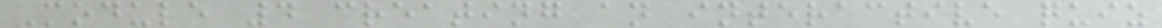Module 4 creating an interactive quiz
